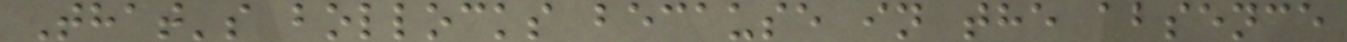That's bollocks because in the absence
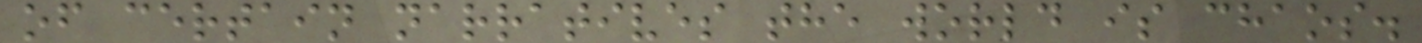of certain narratives the world is chaos.
